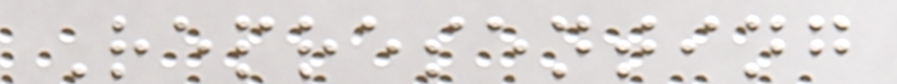Representing
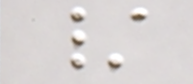/
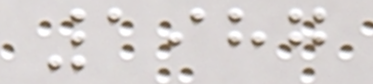1987
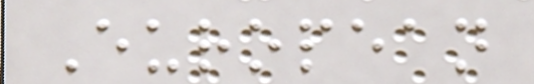European
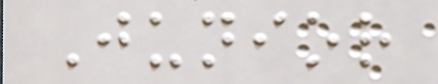Junior
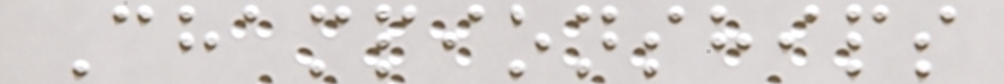Championships
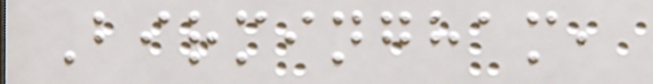Birmingham,
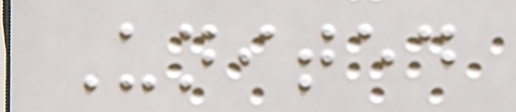United
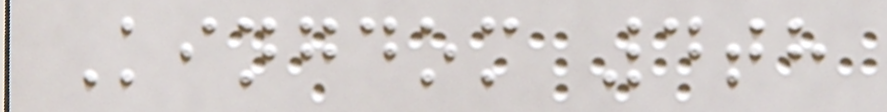Kingdom 4th
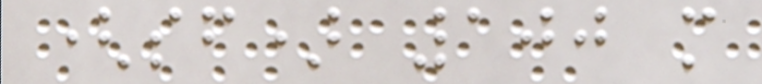(sf) 100 m
